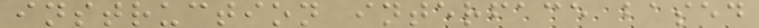instruction interface based
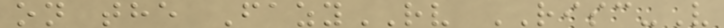on the FazyRV RISC-V
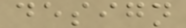design
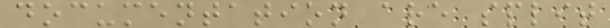documentation are split
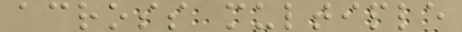across multiple
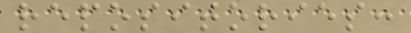repositories:
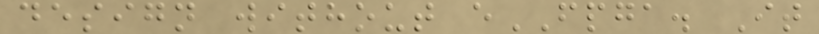design without eFPGA. It
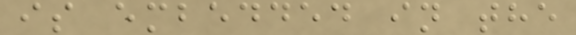is embedded in the
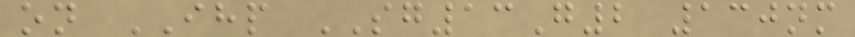on IHP SG13G2 130nm
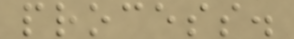process.
